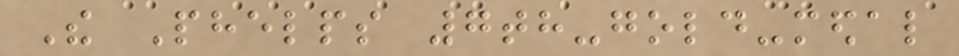The Phelps 7th-gold-medal
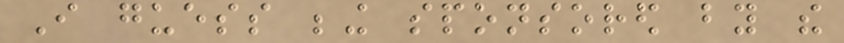I guess being sponsored by the
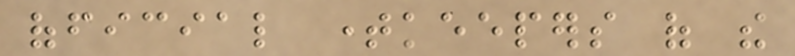official timekeepers of the
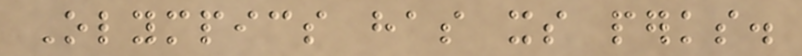Olympics has its perks.
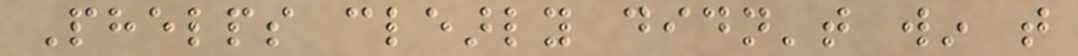Phelps clearly didn't win that
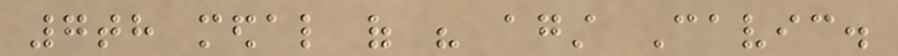7th medal of his against Cavic.
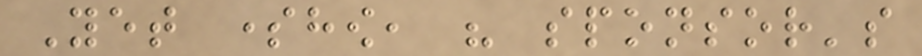Yet somehow, his sponsor's
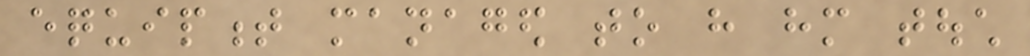equipment managed to have him touch
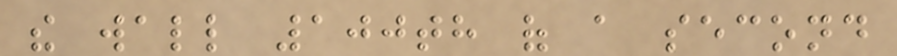the wall 100th of a second
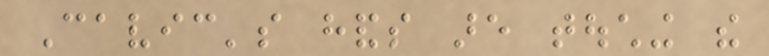Cavic's hands are touching the
